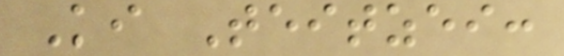Ki Teitzei:
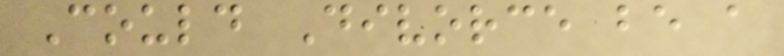Could Divorce be a
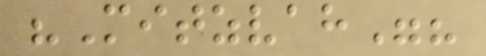"Mitzvah"?
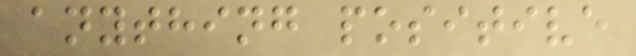anything positive
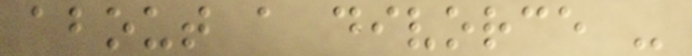about a divorce -
